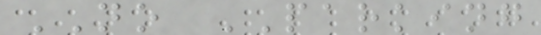NO PARKING
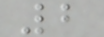2
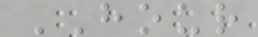HOUR
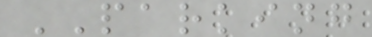PARKING
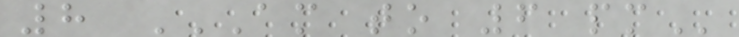8 AM TO 6 PM
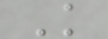K
